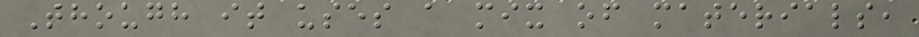Though it uses a mix of materials,
